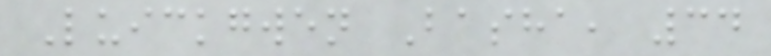Luickgwen Basha, 34
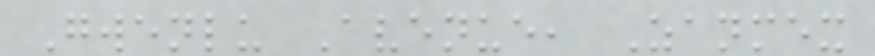Gwenlu Avenue, Zanmex
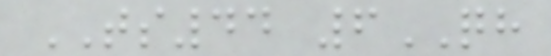TS44 6QH
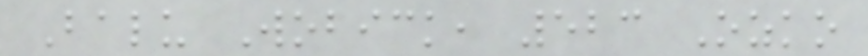Balu Wobick, 523 Ozko
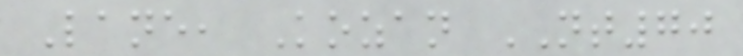Lane, Kozan NT70
